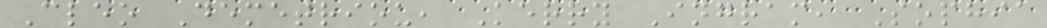Cleo Demetriou, Kerry Ingram, Sophia
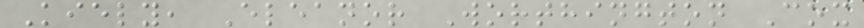Kiely, Eleanor Worthington Cox
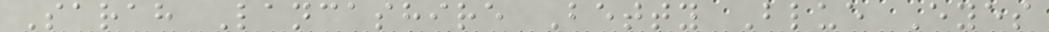Sarah Lancashire Betty Blue Eyes
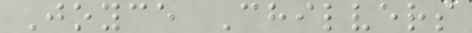Joyce Chilvers
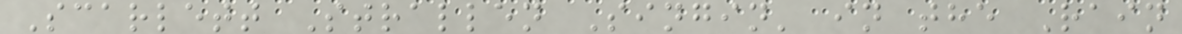Scarlett Strallen Singin' in the Rain
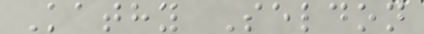Kathy Seldon
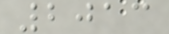2013
